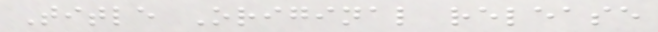Title Original release
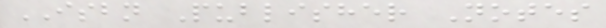ISBN Publisher Notes
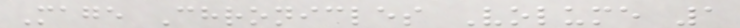Mage Chronicles Volume 1
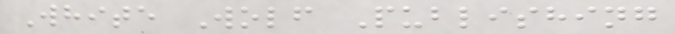White Wolf Publishing
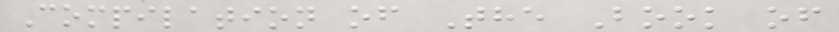Compilation of The Book of
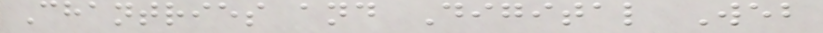Chantries and Digital Web
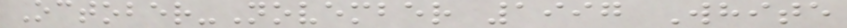October-November 1997 White
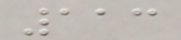113
